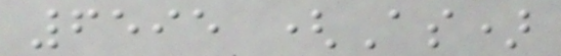6595 (As)
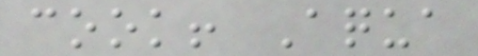cook! Aqua
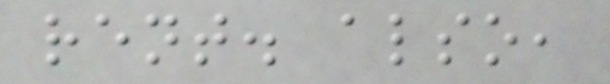rent. also,
